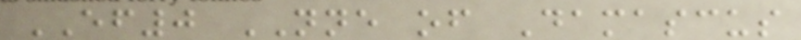EF0 NNE of Damascus
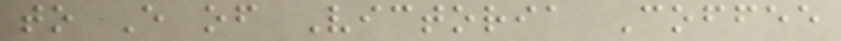to E of Victoria Coffee
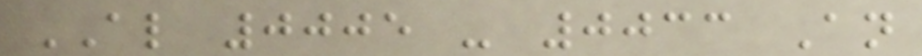AL 0005 - 0033 An
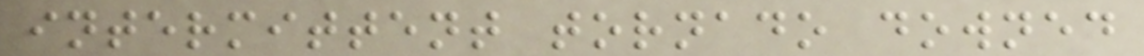intermittent tornado downed
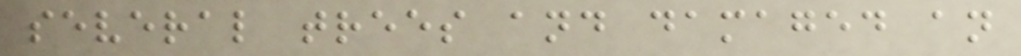several trees and damaged an
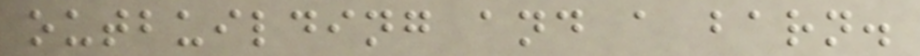outbuilding and a barn.
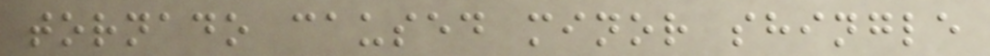tornado caused minor shingle
